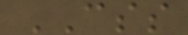CSS
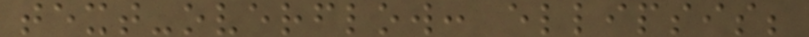text-overflow: ellipsis;
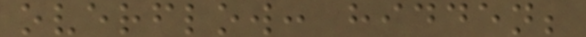overflow: hidden;
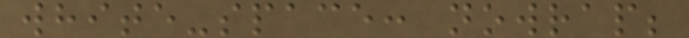white-space: nowrap;
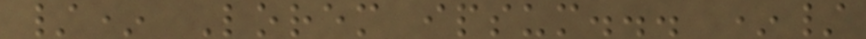/* Lorem ipsum... */
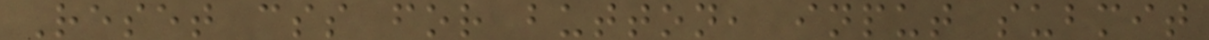Reset css for button, input submit
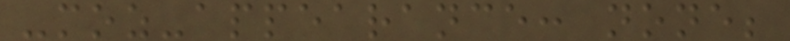-moz-appearance: none;
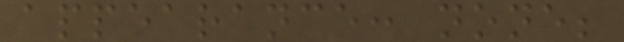appearance: none;
